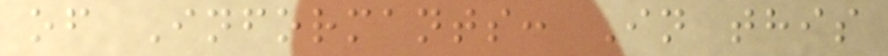of Informants: In this
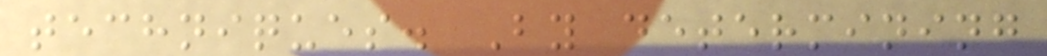techniques. By determining
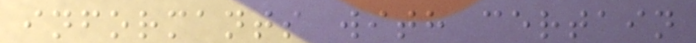informants with certain
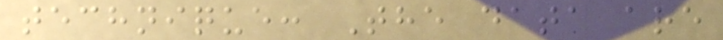technique: The data are
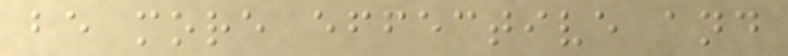be more effective and
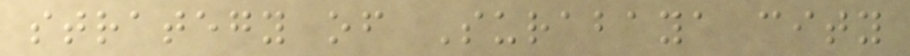strategy of Surabaya city
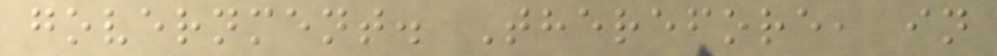government. Therefore, in
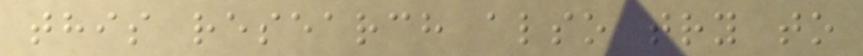this research also try to
